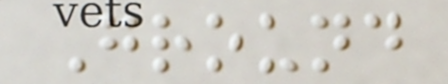Ground
